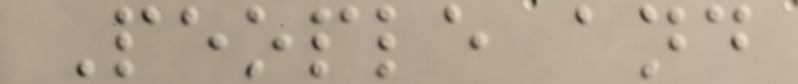People and
